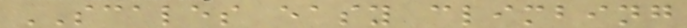SCALES easy climbing
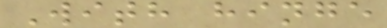With hinge
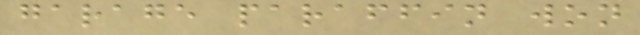garage paraffin won
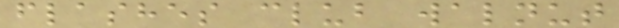flashes club walnut
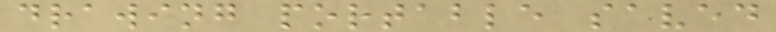drawing portable saved
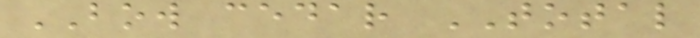BOW cedar TOTAL
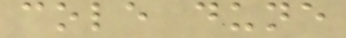cole dune
